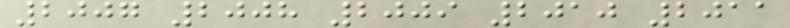2007 2008 2009 2010 2011
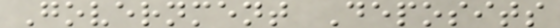Government Deposits
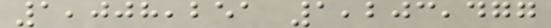1,008,251 1,203,477
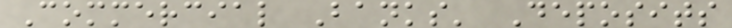Commercial Banks' Deposits
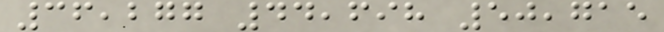36,277 44,698 50,715
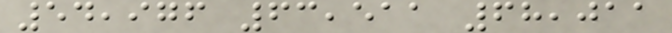54,976 63,511 68,011
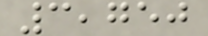3,750
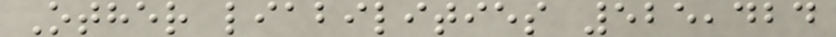Other liabilities 525,424
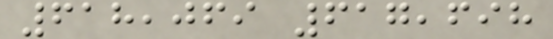618,069 617,698
